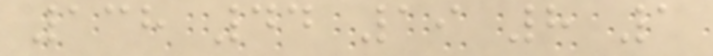138 44 19 8 1
